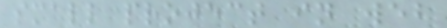small project in web
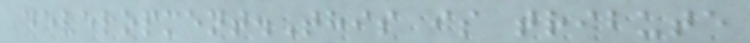development.This is tribute
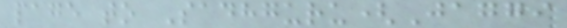page to Sadhguru(Jaggi
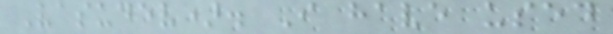Vasudev). I have used
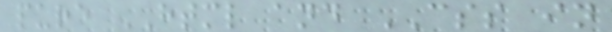pure HTML and CSS in
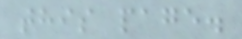this page.
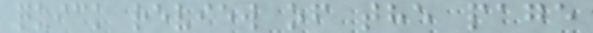quick review of the page
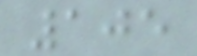105
